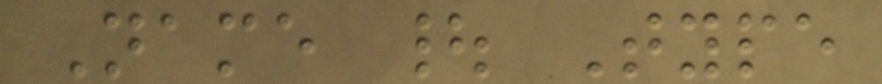Name | Type
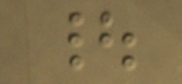|
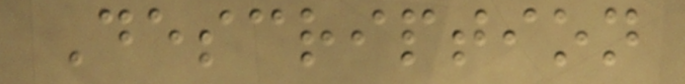Description
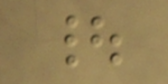|
